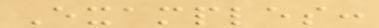Examples:
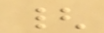{
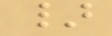}
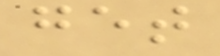get
